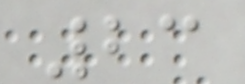23
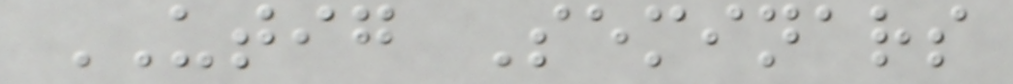UTIG Seminars
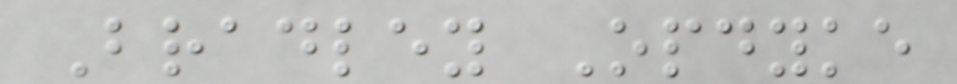Bradley Opdyke
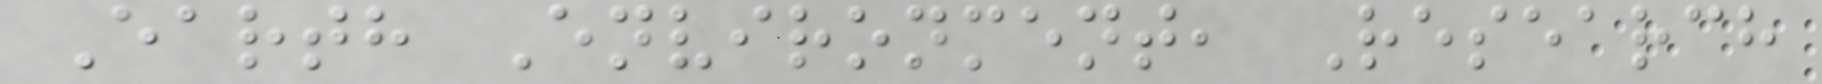Earth Environment, Research
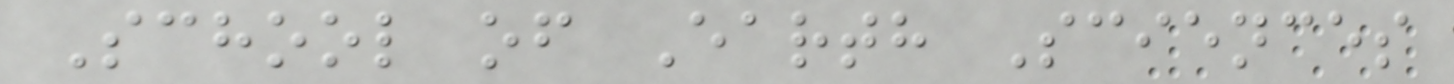School of Earth Sciences
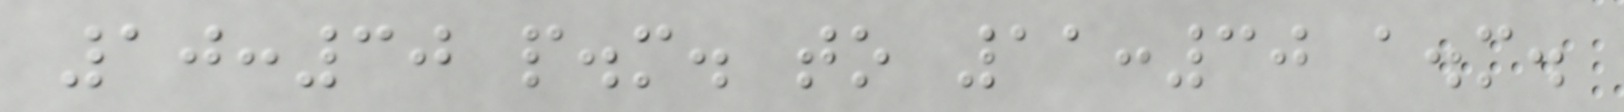10:30 p.m. to 11:30 a.m.
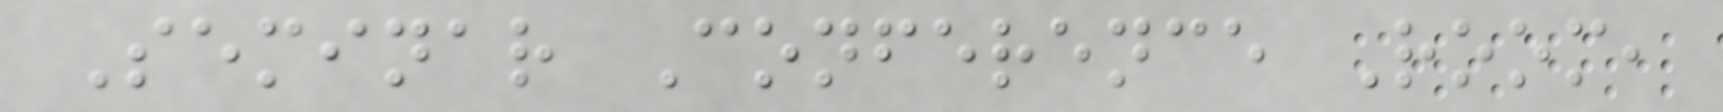Seminar Conference Room,
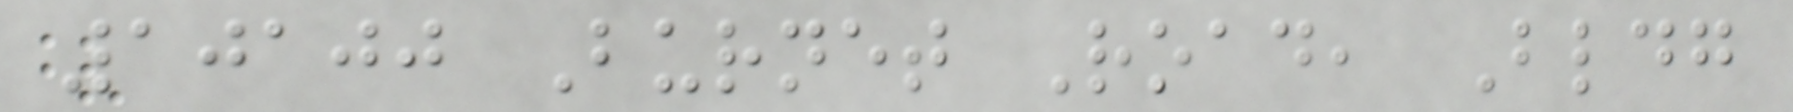10100 Burnet Road, Bldg
